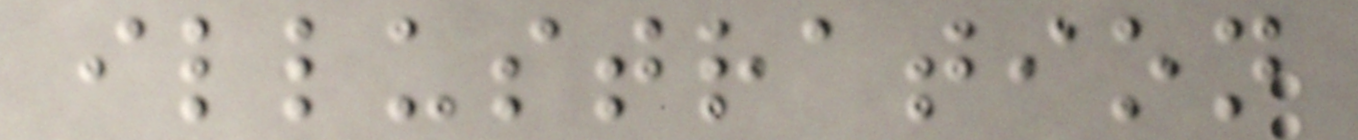illustration
